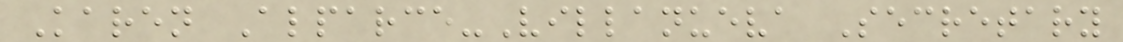Karen Alparce-Villanueva Secretary
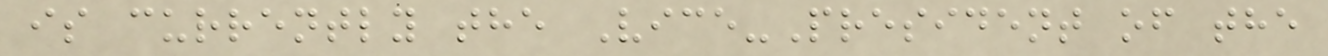is currently the Vice-President of the
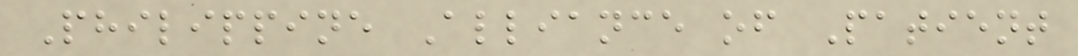Philippine Alliance of Patient
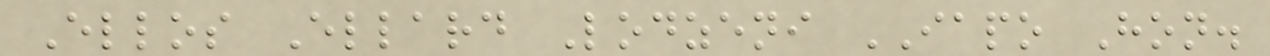Ellos Ellard Lodzeni IAPO Hon.
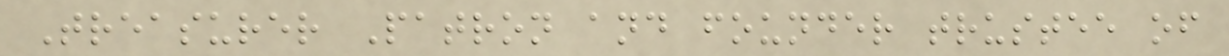Treasurer Patron and founder trustee of
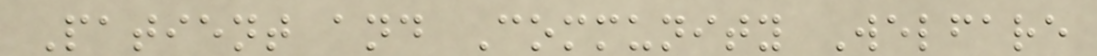Patient and Community Welfare
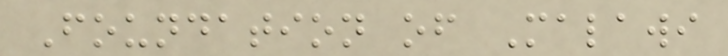Foundation of Malawi
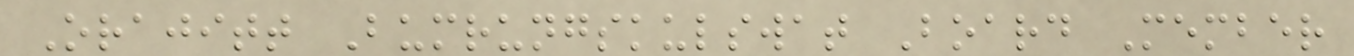Orajitt Bumrungskulswat Board Member
